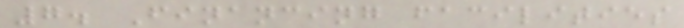7. Financing facilities
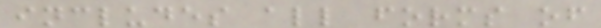includes all forms of
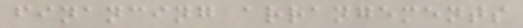financing arrangements
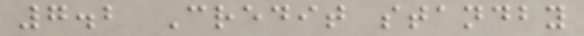7.2 Credit standby
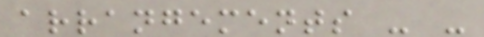arrangements - -
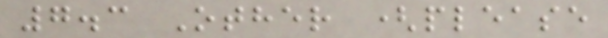7.3 Other (please
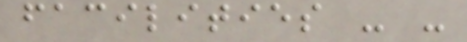facilities - -
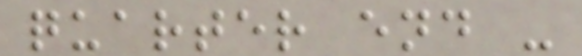quarter end -
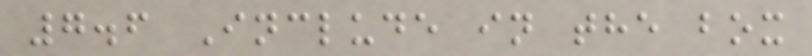7.6 Include in the box
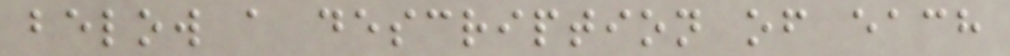below a description of each
